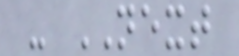- NEXT
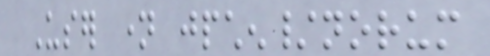User name jpchen/norum
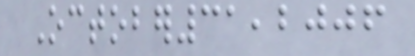October31,2006
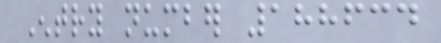Entry number 188634
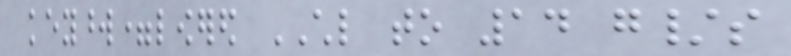keyword=lowered CHL to 14 g/s
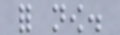for now.
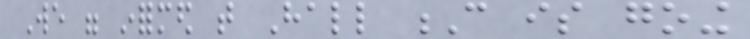We were informed that Hall C is going
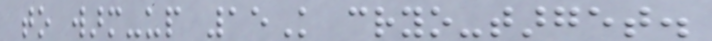to warm-up 15K cryo-target.
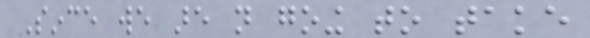Since we are not going to take
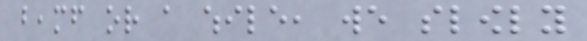beamf or a while, we slowly
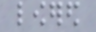lowered
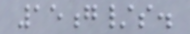15g/s.
